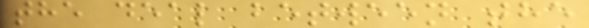the deal between the
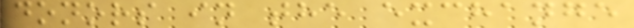donors in the exchange
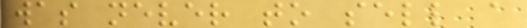was never to sell a
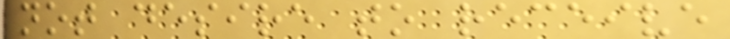not desire to receive
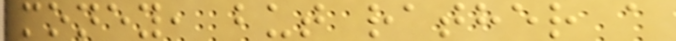money, but rather a
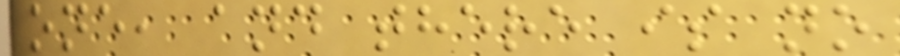one, and there is no
